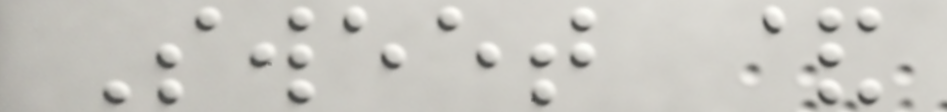Sweet &
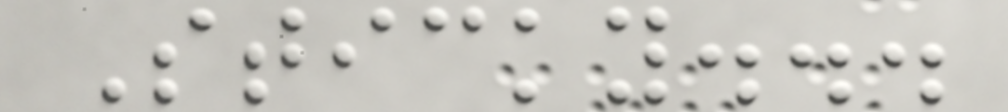Sticky...
